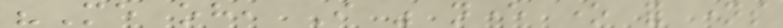"Me oh, I was never one for names
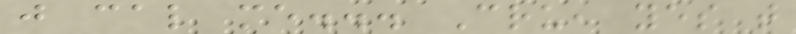just cal me... Cru, yes that
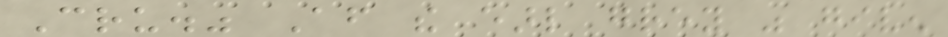Cru." After the earl grey was given
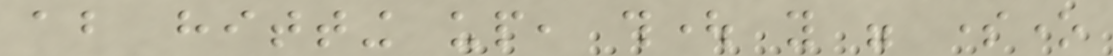about hitting up, thought you were someone
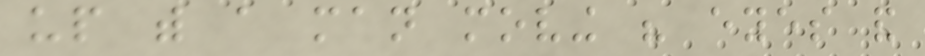up with a man moving his eyes and
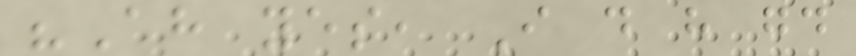"Ah yes, I do have good
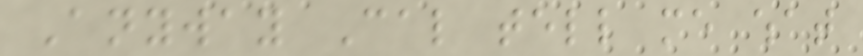Anyway Cal tell me what
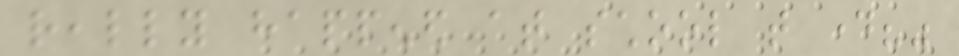really happened at school that day?"
